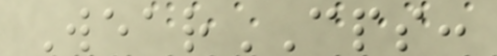WearCPS:
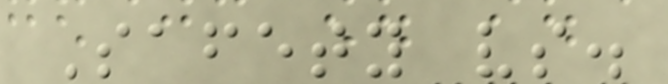Safety vs.
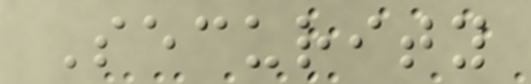Security
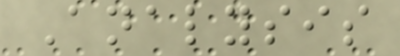Analysis
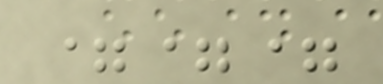===
